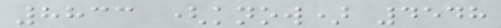8833 (know) 4548
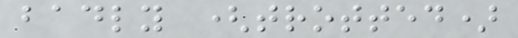badly (trotted)
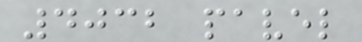4032 pavel
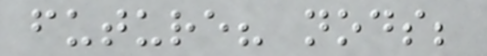future? nods;
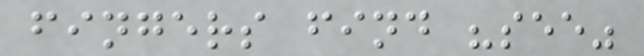fingers find "see"
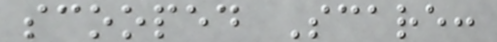scooped Scare:
